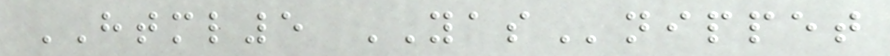HTML5 YASnippet
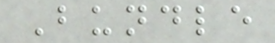Bundle
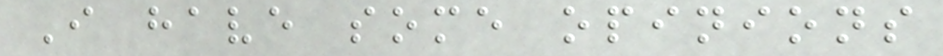I have some opinions
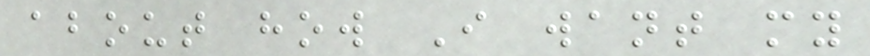about how I want my
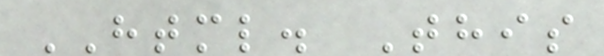HTML. This
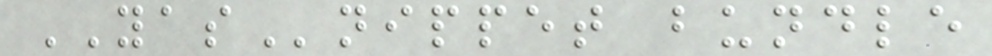YASnippet bundle
